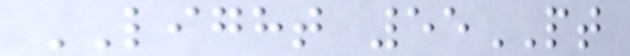LIGHT 55PT
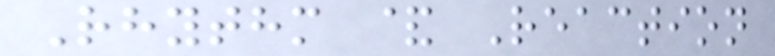Rhythm & Reaction
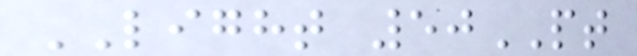LIGHT 50PT
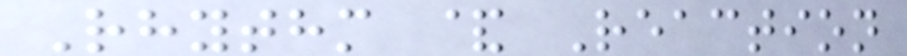Rhythm & Reaction
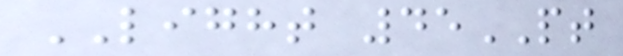LIGHT 45PT
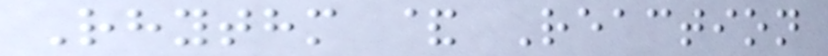Rhythm & Reaction
